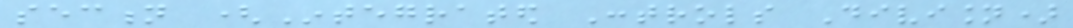section (Integrated Controls Division)
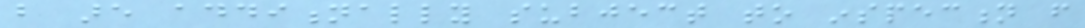but are additionally subject to inspection from
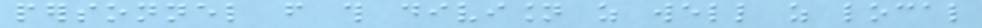personnel from this division as well as local
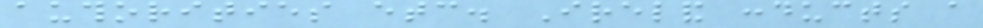authorities etc. Ireland conducts a
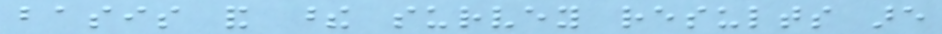basis and these survey results are
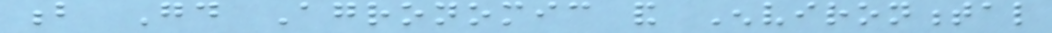b Good Agronomic and Environmental
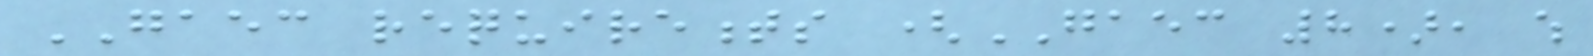GAEC requirements (GAEC 8), which
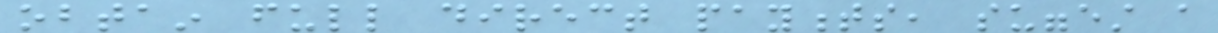obtain full direct payments, suggest a
